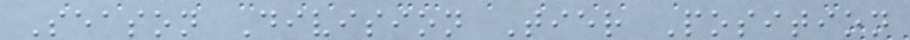Season Division Tier Position
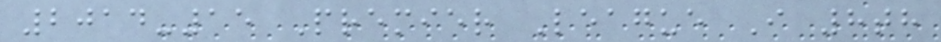2014-15 Premier League I 8th
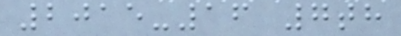2015-16 7th
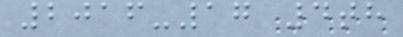2016-17 4th
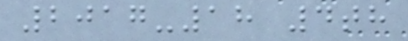2017-18 4th
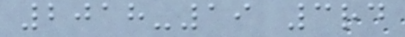2018-19 3rd
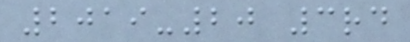2019-20 3rd
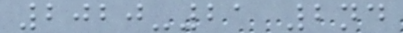2020-21 2nd
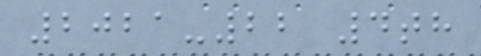2021-22 4th
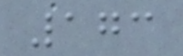173
